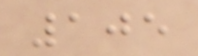105
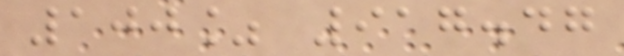100% 917.47
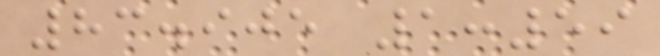83.905 1:59
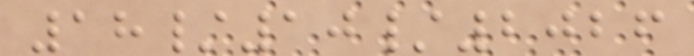18/10/2026
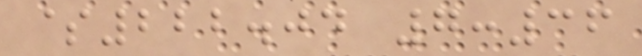$222.04 7:36
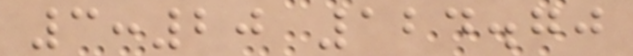3:20 124.70
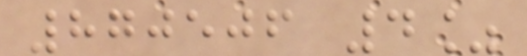870506 4%
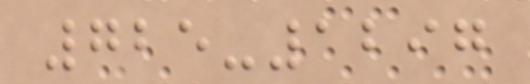725-1297
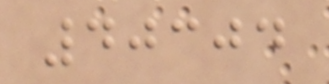40304
